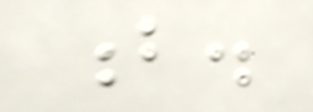b.
